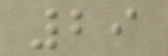29
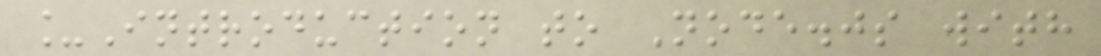_Introduction to Node.js with
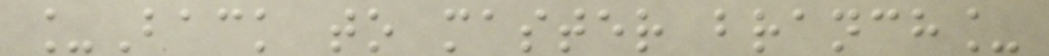_Back to master branch_
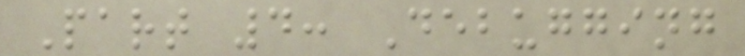Part 4: Debugging
